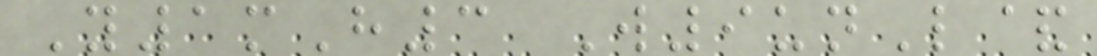Y1mH3 W9unL&
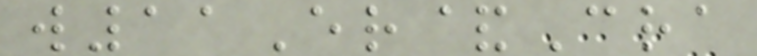w11Er&Cra
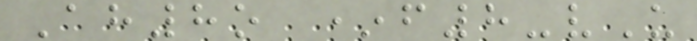Ah8o *f8-vU
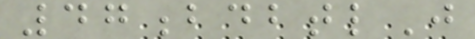47bdbtlJ
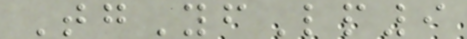TgYfLp9
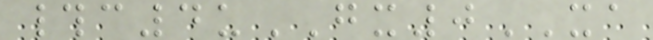#c4uGX0XA
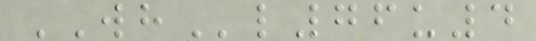WHl76u4
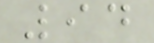94
